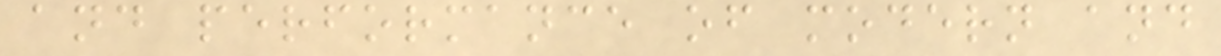and performance of modern and
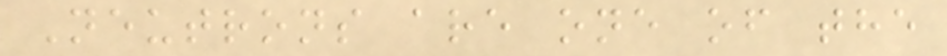Neutrons are one of the
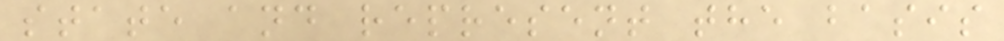state and represent the basis
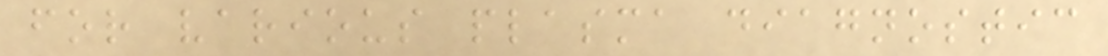for various plasma diagnostic
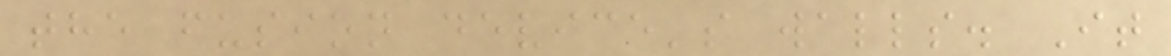the fusion device's walls. It
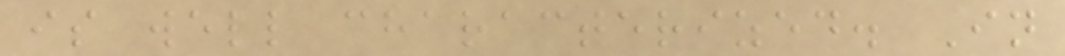is well characterized. In
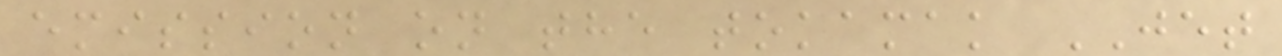emission on the tokamak JET
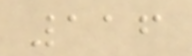116
